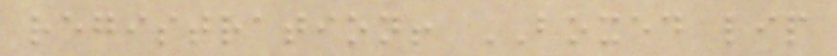registration! BOXED lip
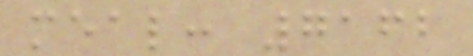meal: 7162
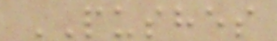PUSHES
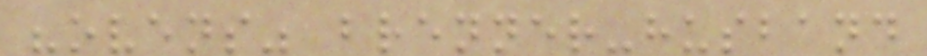"ovens" brenner-husband
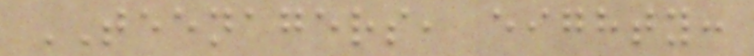TEENAGERS, eighty:
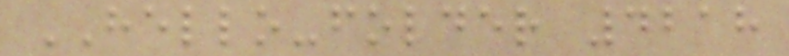HELLO-folder 4218
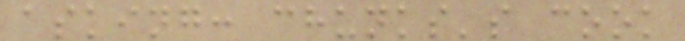asking: chunks's cook
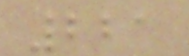221
